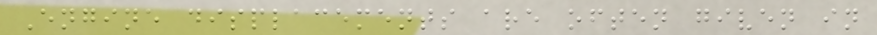Engine displacements are often given in
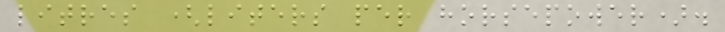litres (liters per horsepower).
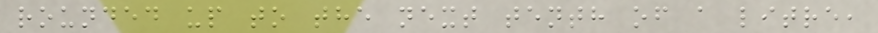rounded up to the next tenth of a litre,
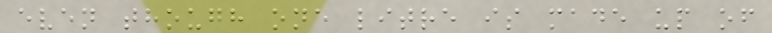even though one litre is made up of
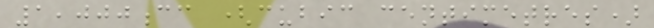1,000cc (cubic centimetres)
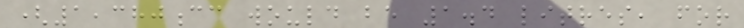(1,380cc would be 1.4 litres, for
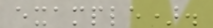example).
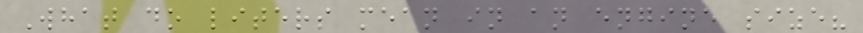What do liters mean in an engine size?
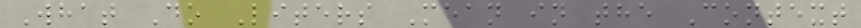What Do Liters Mean in the Context
